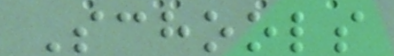Schools
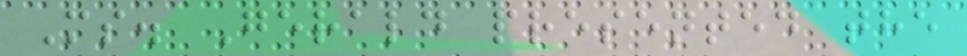Ms. Gerald presented the
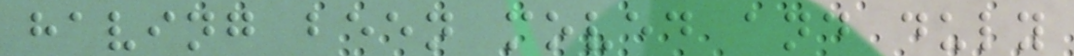having been moved and duly
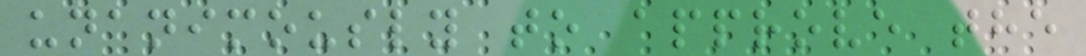unanimously to approve the
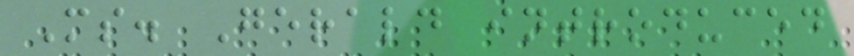Ms. Gerald introduced
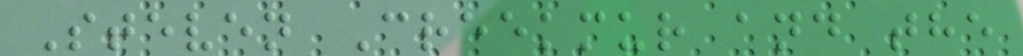Steven Creekmur and the
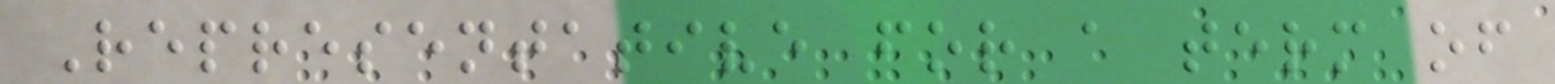Representative for a term of
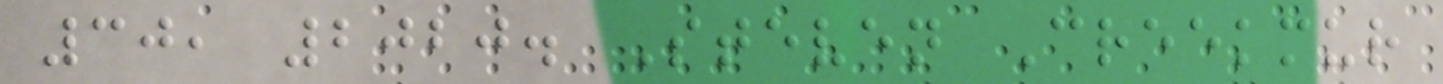30, 2020. Steven Creekmur
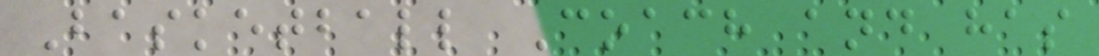Basketball Coach and has
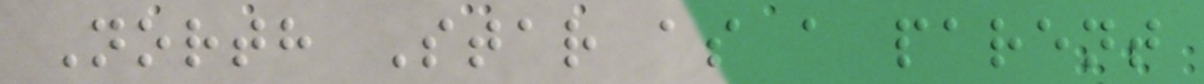North Star as a parent
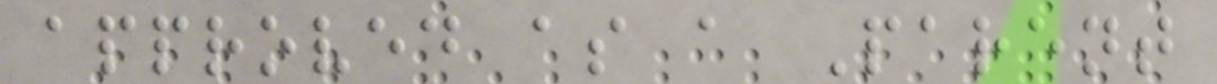approved as a Parent
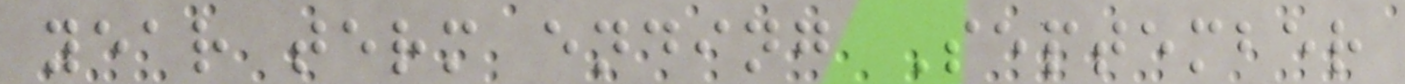year term ending September
